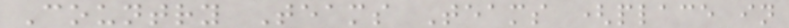Country Teams Teams (place in
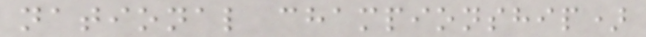national championship)
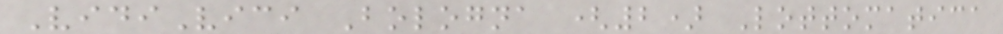VidiVici Bologna (2) Lottomatica
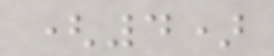(4)
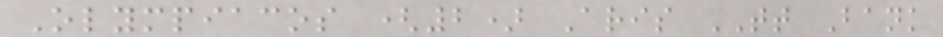Olympiacos (2) Aris TT Bank
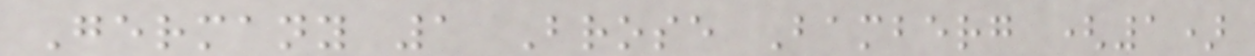Germany 1 Brose Bamberg (1)
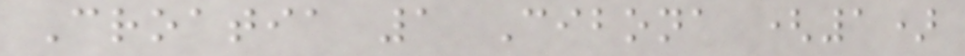Croatia 1 Cibona (1)
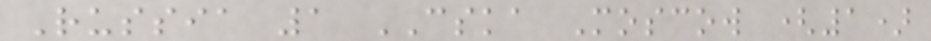Russia 1 CSKA Moscow (1)
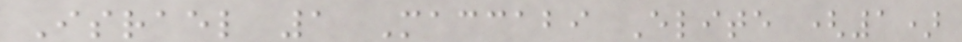Israel 1 Maccabi Elite (1)
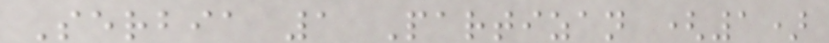Serbia 1 Partizan (1)
